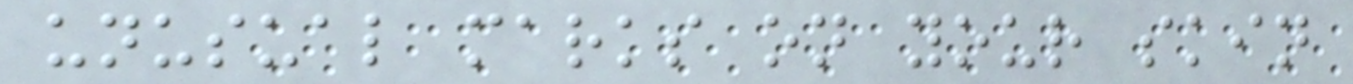unusual marks on your skin
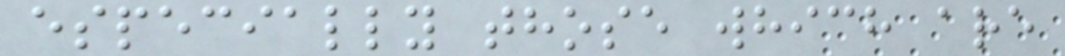especially those which are
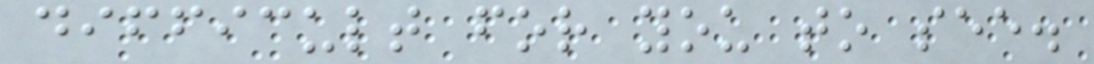difficult for you to see.
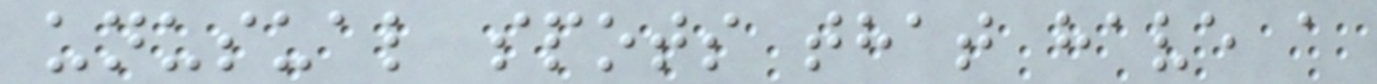unusual spots that have a
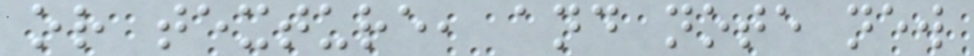or texture, and note new
